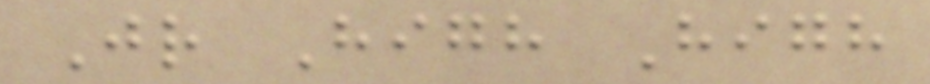Jr High High
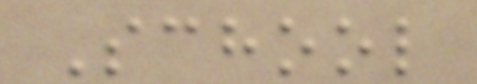School
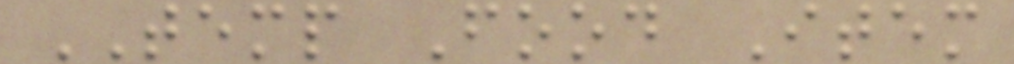TEMP Food Item
